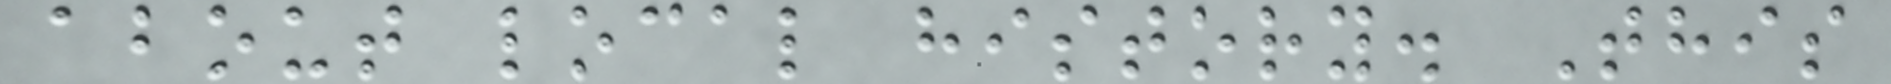about local history. This
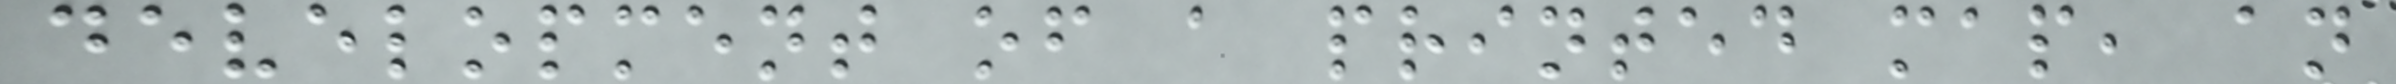development of a printed map, an
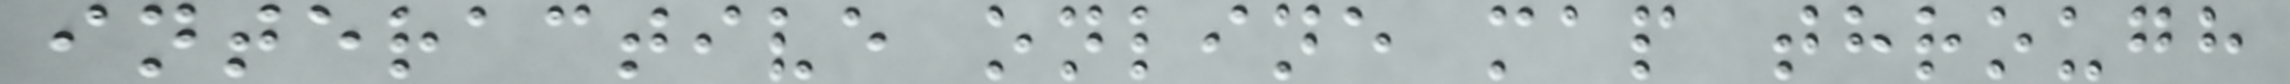interactive online map through
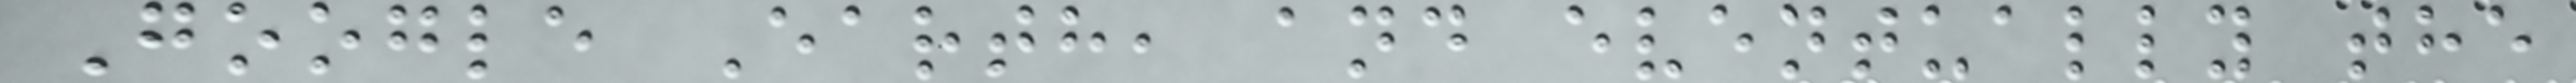Google Earth, and eventually the
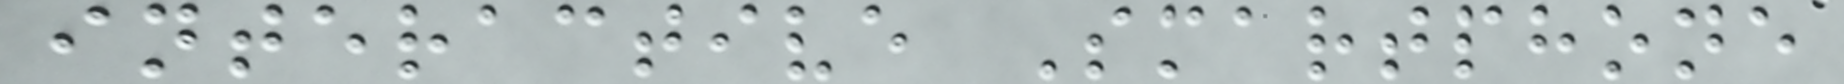interactive Smartphone
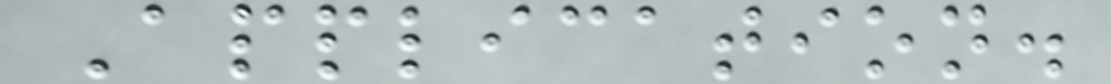Application.
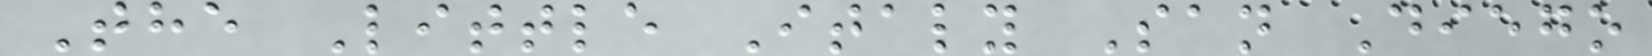The Little Italy San Diego
